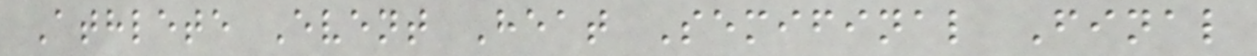Athlete Event Heat Semifinal Final
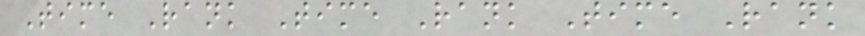Time Rank Time Rank Time Rank
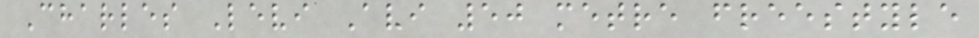Charles Levi Avi 50 metre freestyle
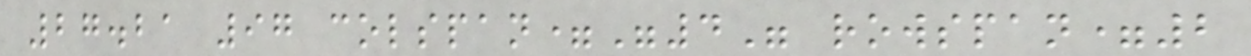27.21 97 colspan="4" rowspan=2
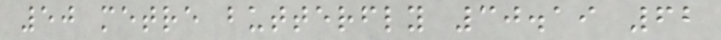50 metre butterfly 30.19 62
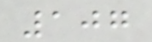107
